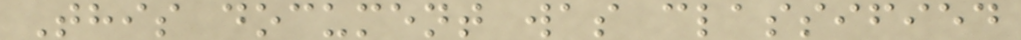This document was classified
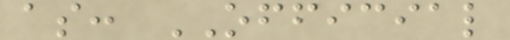as: OFFICIAL
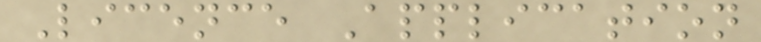Licence Application
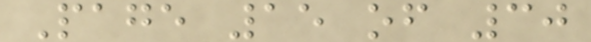Page 15 of 30
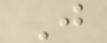J
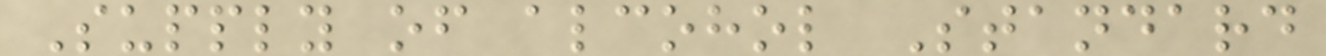Supply of alcohol Standard
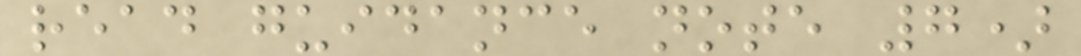read guidance note 7)
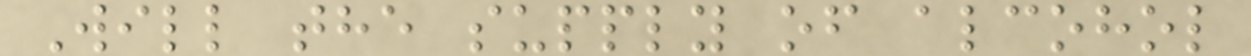Will the supply of alcohol
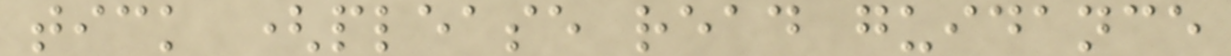tick (please read guidance
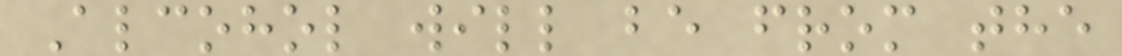Alcohol will be from the
